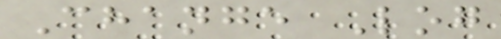Change Log
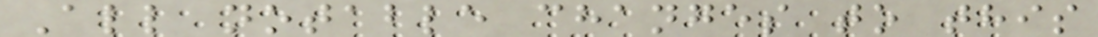All notable changes to this
